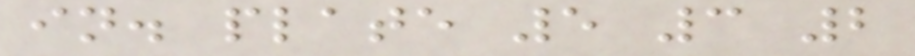in. plate 5 3 2
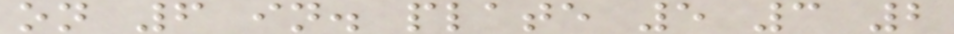on 6 in. plate 5 3 2
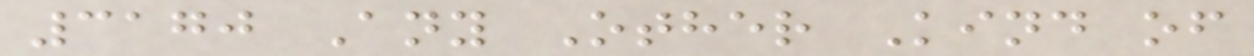3170 Any Other Kind of
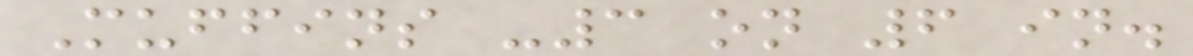Muffins -3 on 6 in.
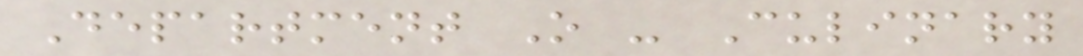Department O - Culinary
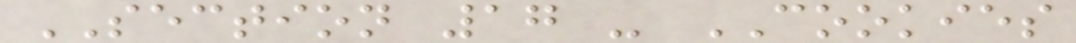SECTION 17 - COOKIES
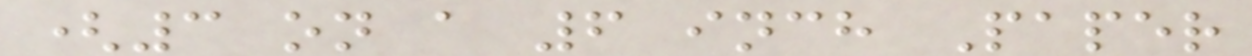(3 on a 6 inch Paper
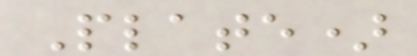Plate)
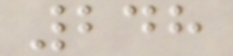248
